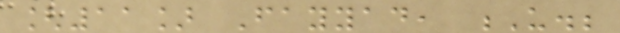[11] Fayyad, U.;
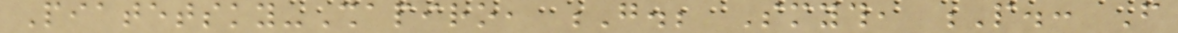Piatetsky-Shapiro, G.; Smyth, P.: From
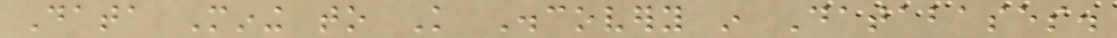Data Mining to Knowledge Discovery in Databases.
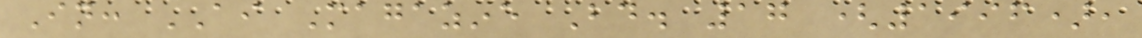In: AI Magazine Bd. 17 (1996),
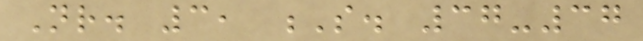Nr. 3, S. 37-37
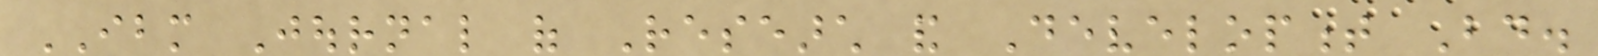IBM Journal of Research and Development Bd.
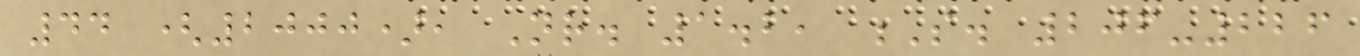44 (2000), Nr. 1.2, S. 206-226
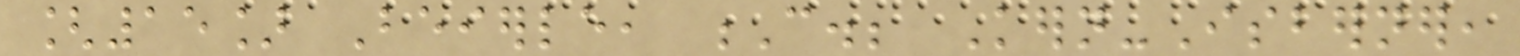[15] Beierle, C.; Kern-Isberner,
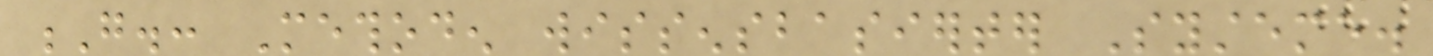G.: Methoden wissensbasierter Systeme.
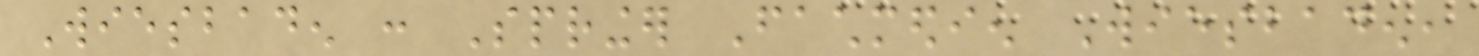Wiesbaden : Springer Fachmedien Wiesbaden,
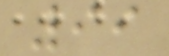99
